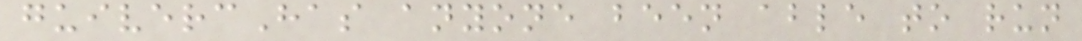guivercHas anyone been able to run
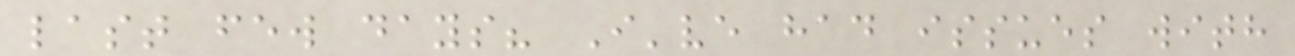last few days? I've had issues with
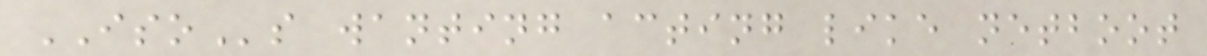ISOs wanting acting like netboot
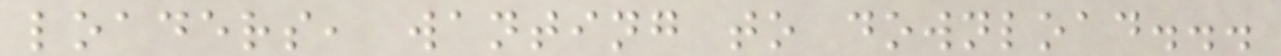loaders, wanting to download...
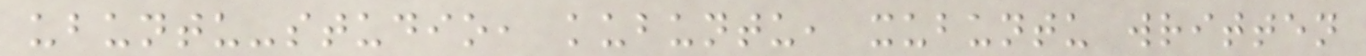ubuntu-studio, kubuntu, xubuntu written
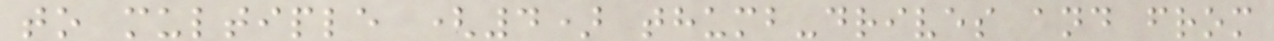to multiple (4) thumb-drives and from
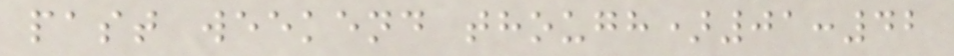past weekend though)01:42
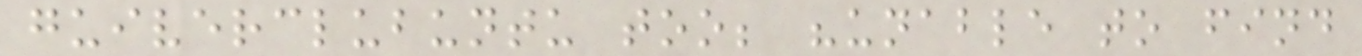guiverclubuntu too; "unable to find
